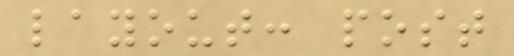layout: post
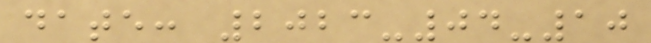date: 2023-04-10
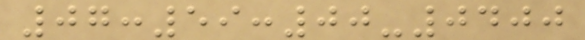07:59:00-0400
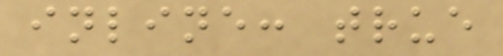inline: true
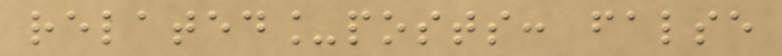related_posts: false
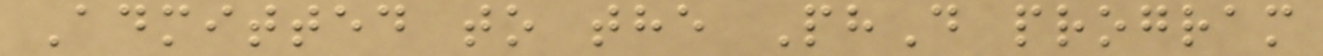Admitted to the PhD program
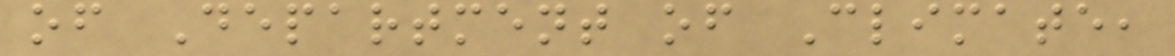of Department of Climate,
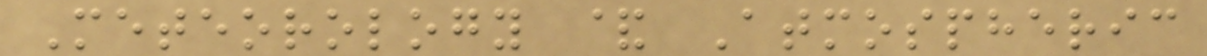Meteorology & Atmospheric
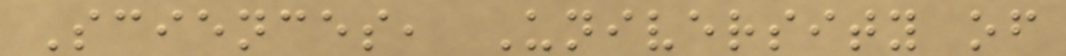Sciences, University of
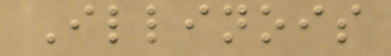Illinois
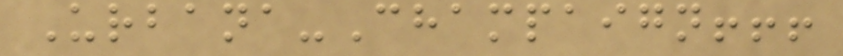Urbana-Champaign!!!
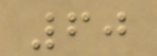60
